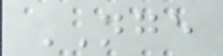NGE
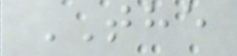THE
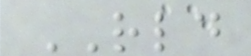RLD
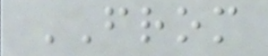FROM
